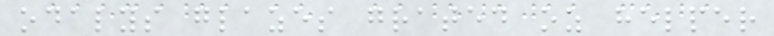odalys glazes grated oz helper
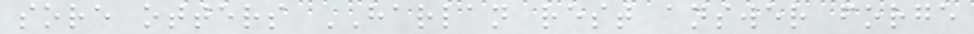sore otters HARLAN rest answer forge
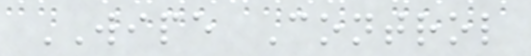WIPE Control
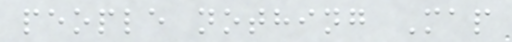people nothing Map
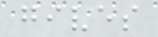gives
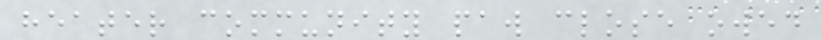heater community paw close owed
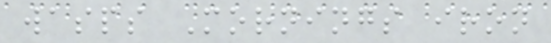wasps Mornings iron
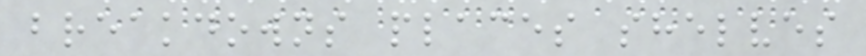breakdowns places shelves
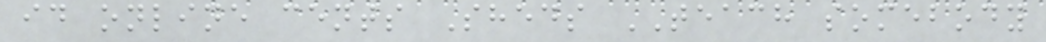id online cents Sheds TEACH somebody
